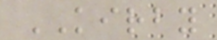KIRBY
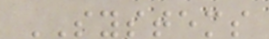SYSTEMS
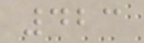423
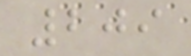209
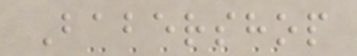Babershop
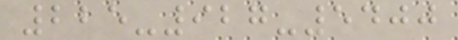225-927-5400
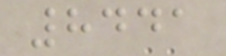8441
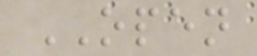OPEN
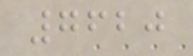7620
